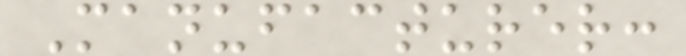Manufacturer:
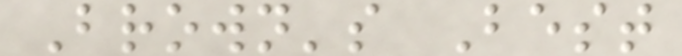Brown's Best
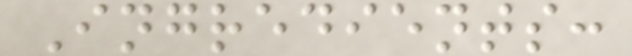Ingredients:
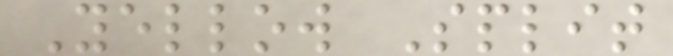Yellow Split
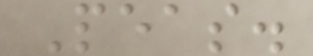Peas.
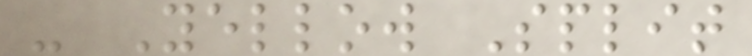- Yellow Split
